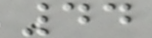44
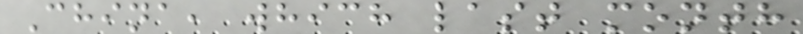China, which last month
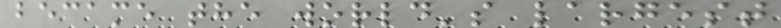became the world's largest
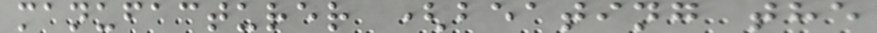manufacturer (beating the
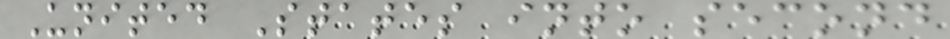United States into second
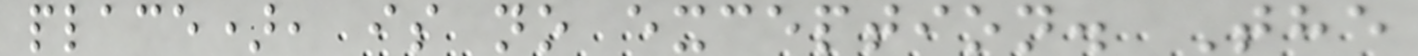place), is no exception. The
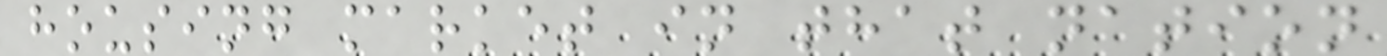housing market in that nation
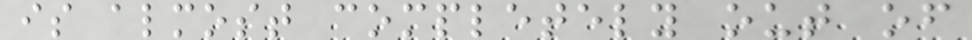is almost completely out of
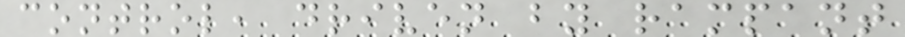control, driven by rampant
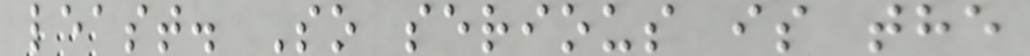least. So serious is the
